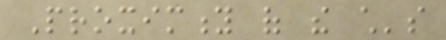Proximity of the child's
